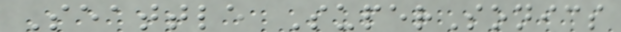Seattle SuperSonics
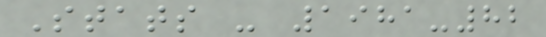Stats - 1981-82
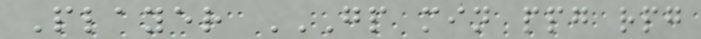Player GP MIN PPG RPG
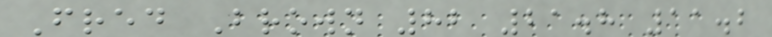Fred Brown 82 21.8 11.2
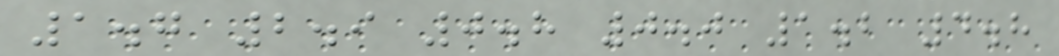1.7 2.9 0.8 0.0 1.2 4.8
